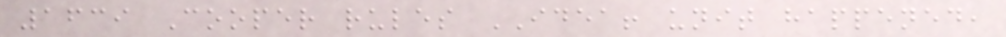1639 Cooper rules IDEA! unit happened,
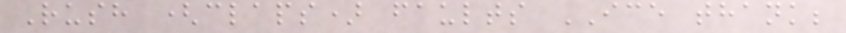Rush (claps) faults ICE thank;
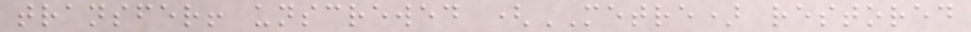transfer! unscrewed (METRE) restored
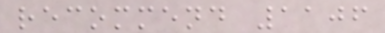recommend 1106
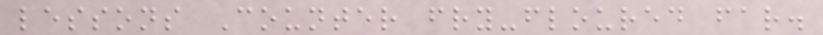lessons Counter fry-floured far.
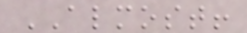ALMOST!
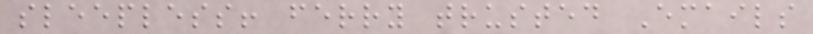sleepless! ferry trusted Emails
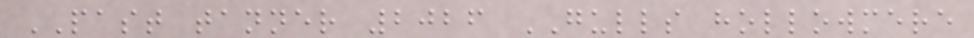PAST tanner 2026 GULLS hollowmere
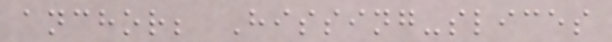anchor; Hissing-slices
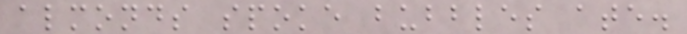almonds spoke bubbles ate.
